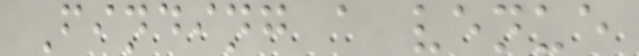Finding a venue
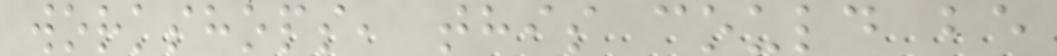workshops, this could be
